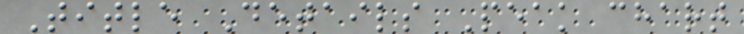Title Details Peak chart
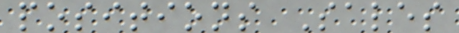positions Sales
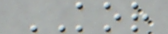KOR
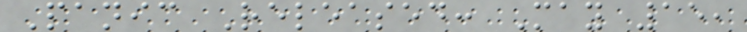Panic Released: May 15,
